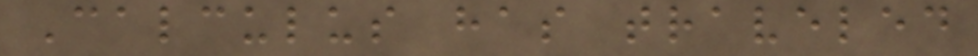Calculus has traveled
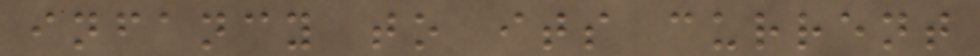infancy to its current
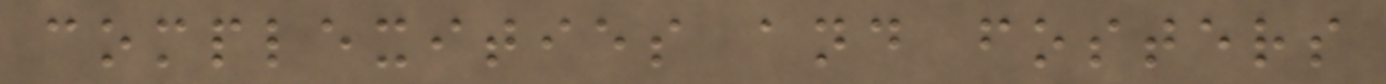complexities and fosters
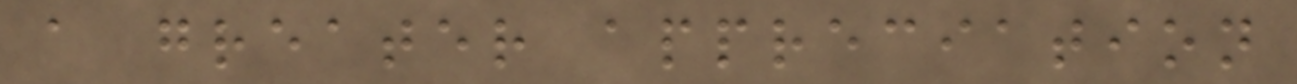a greater appreciation
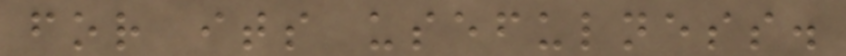for its usefulness.
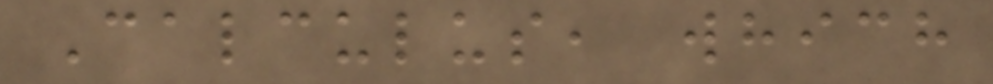Calculus, which
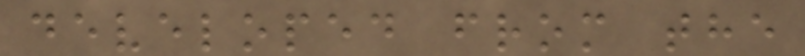developed from the
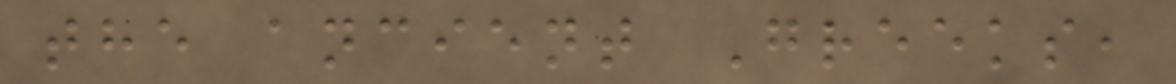the ancient Greeks,
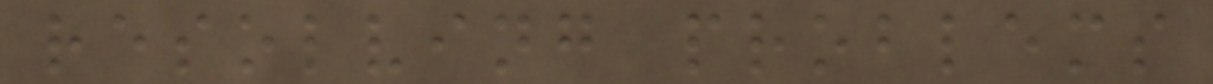resolving problems
